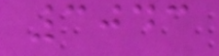3043
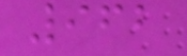962
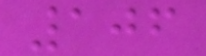106
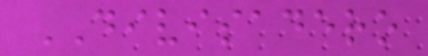DIVISADERO
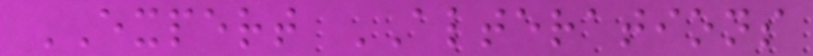EXPERT ALTERATIONS
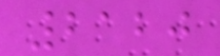2120
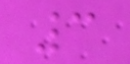3
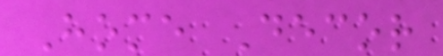Home Decor
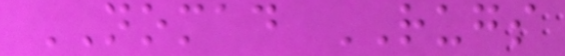NOMAD RUGS
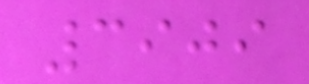3909
